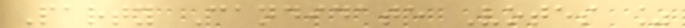Party Candidate Votes %
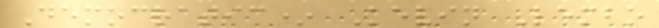Democratic* Kevin Lembo
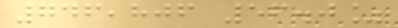746,806 56.0%
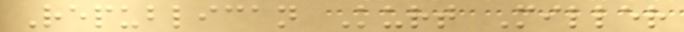Republican Kurt Miller
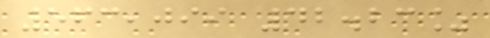563,099 42.23%
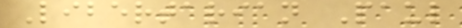Libertarian Paul
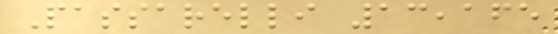Passarelli 13,165
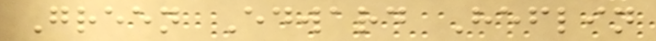Green Edward Heflin
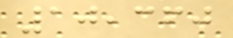10,360
